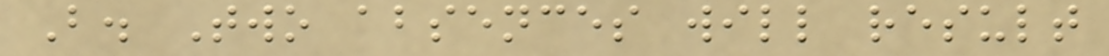B. Two absences will result
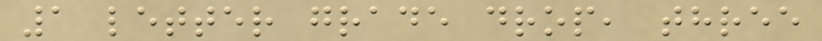1 letter grade drop, three
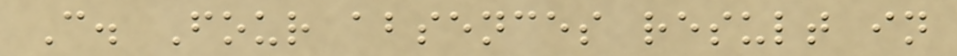C. Four absences result in
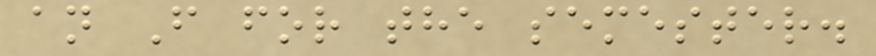an F for the semester.
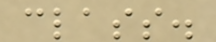class.
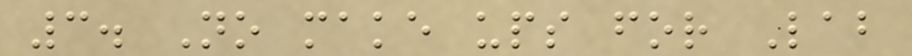3. No make ups for Lab
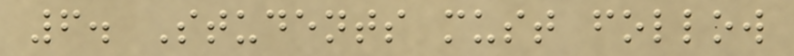6. Students must follow
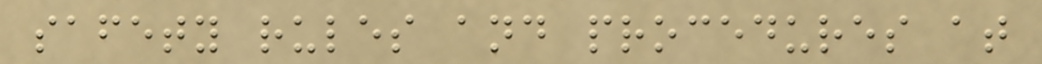safety rules and procedures at
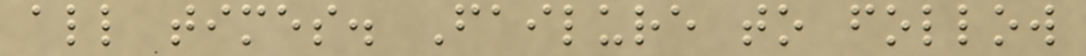all times. Failure to follow
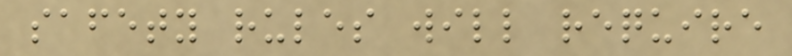safety rules will require
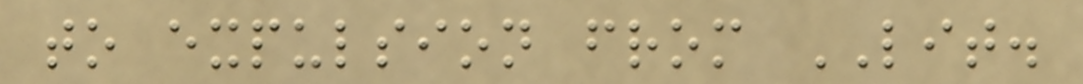to expulsion from LIT.
